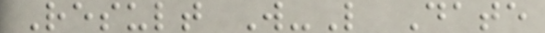Result W-L Date
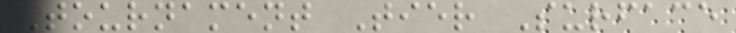Tournament Tier Surface
